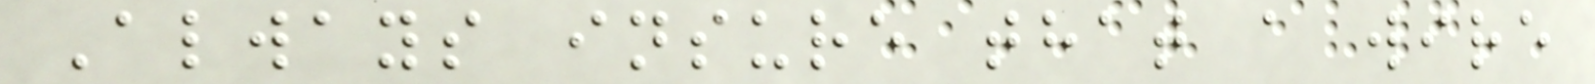Always insure that a wire
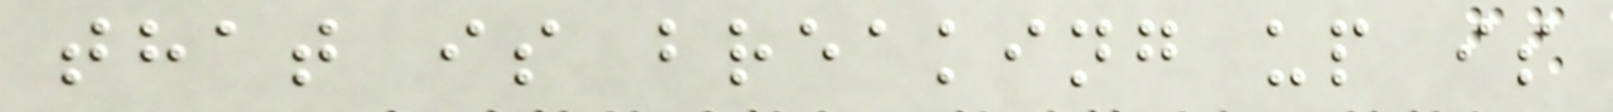that is breaking up is
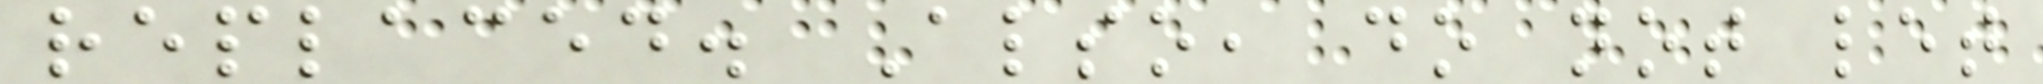replaced. Also, do not let
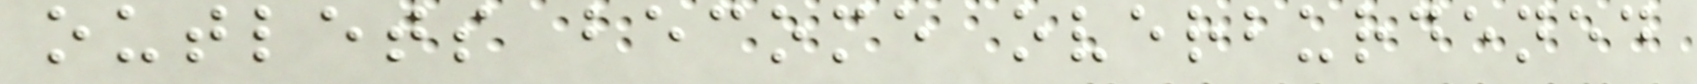outlets become overburdened
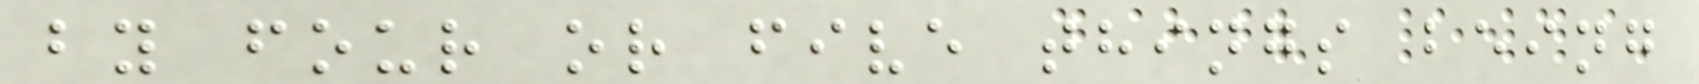by four or five things being
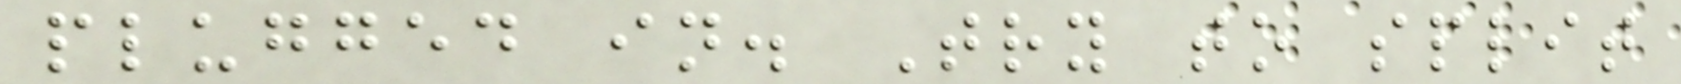plugged in. Try to split
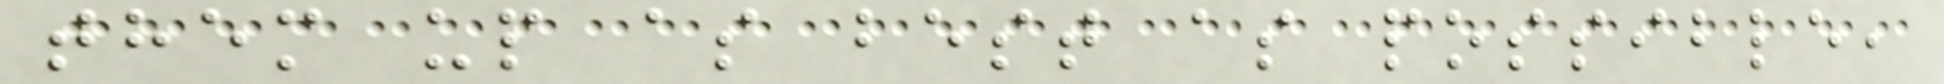them up as best as possible,
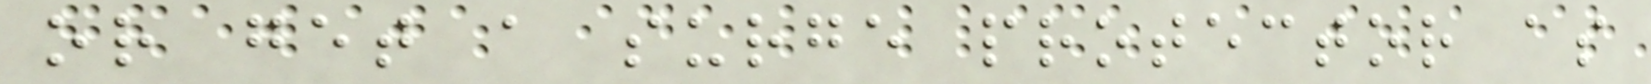or get a surge protector as
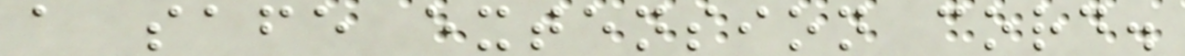a safe extension cord.
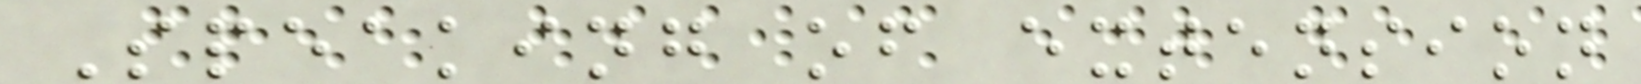Speaking of extension
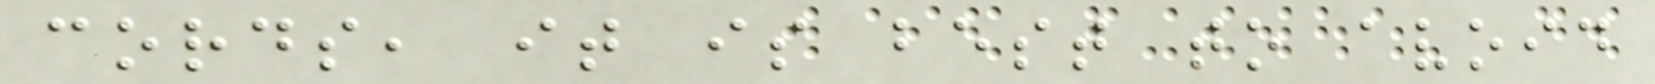cords, it is best to avoid
